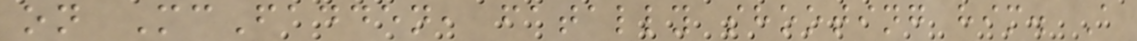on McFadden, fatally shooting him. A
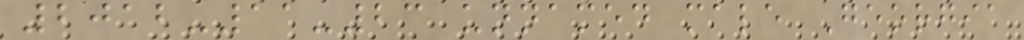2012-11-23 unnamed male Georgia
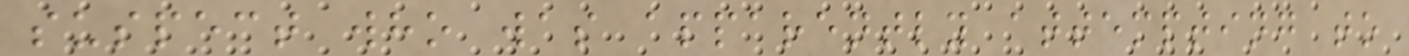suspect who was apparently attempting to
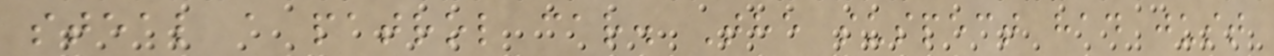steal a patrol car. The suspect had just
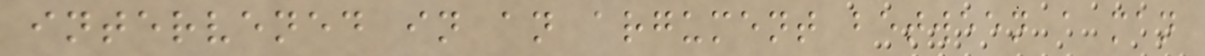intervened in an argument between a man
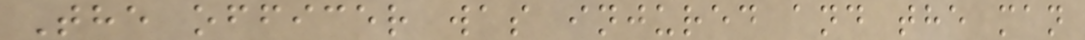The officer was injured and the man
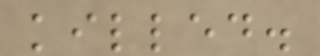killed.
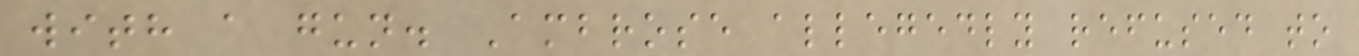with a gun. Ambrose allegedly refused to
